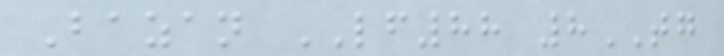Bazan LF88 8TG
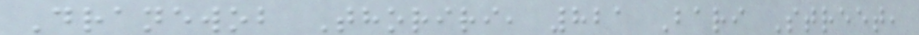Dranewob Thoriri, 821 Bari Street,
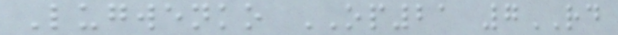Lugwenko OP21 7RD
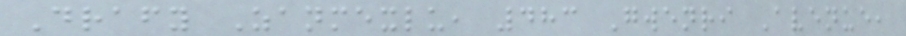Drafy Zanmexlu, 483 Gwenri Avenue,
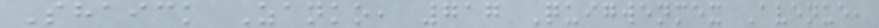Shaick Zanko, 717 Quigwenmex Avenue,
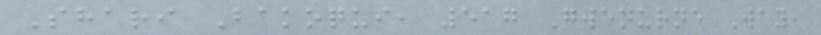Shari Bakoqui, 517 Gwenurne Way,
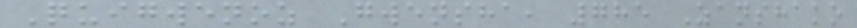Quigwenoz Gwensha, 785 Zanshako
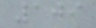109
